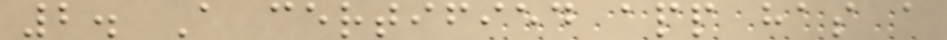2. A certified app has a
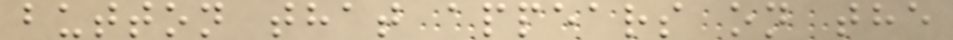button that appears on the
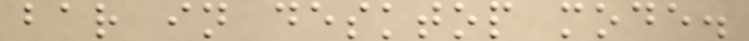bar in desktop mode.
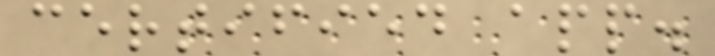certified app.
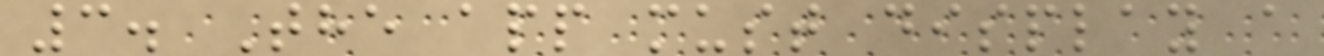3. The app must display a
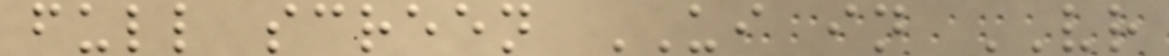full screen UI in VR
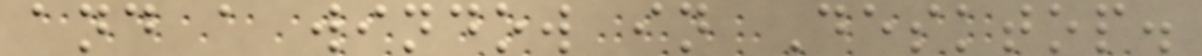and a window in Desktop.
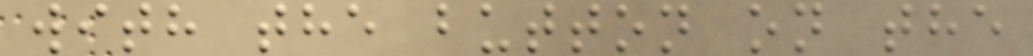with the button on the
